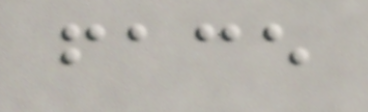face
